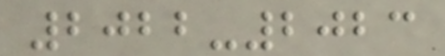2022-2023
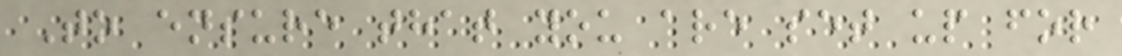To ensure that you are set up for
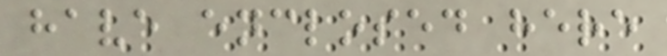have enclosed here
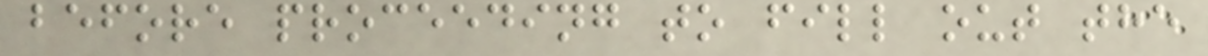before proceeding to fill out the
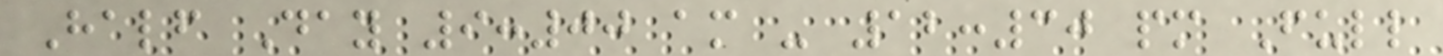Half Day 9:00 am - 12:30 pm Full
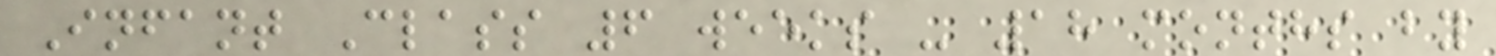Infant Class 6 weeks - 18 months by
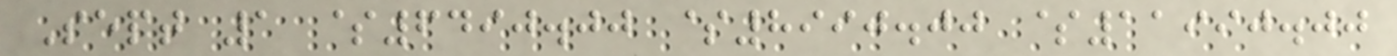Sept 1 $6490.00 $8990.00 $11990.00
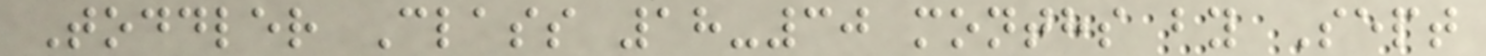Toddler Class 18-30 months by Sept
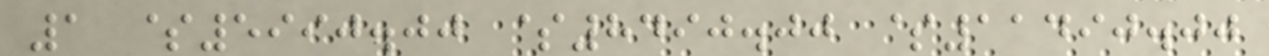1 $5990.00 $8490.00 $11490.00
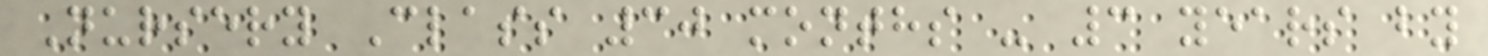Nursery Class 30 months - 3 years by
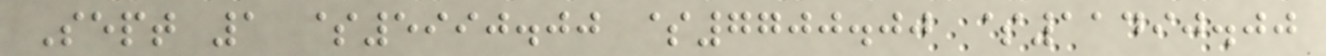Sept 1 $5990.00 $7700.00 $11490.00
